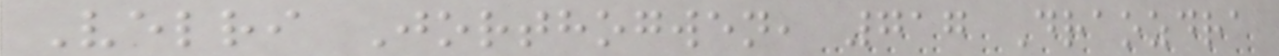Velri Jorthogwen, 717 Draozdra
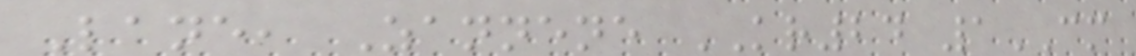Lane, Zannene KR24 1CM
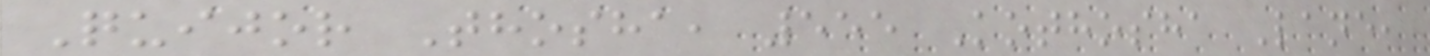Quijor Thosha, 555 Kothosha Lane,
